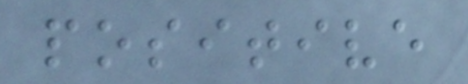positive
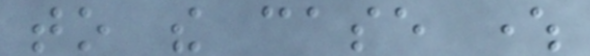to the case where
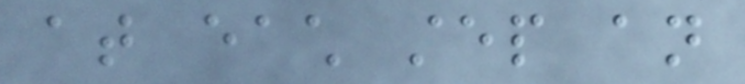at each step an
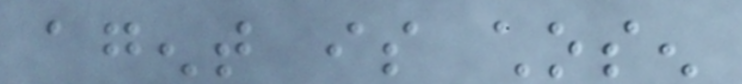agent is chosen
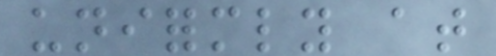uniformly at
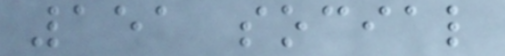151 social
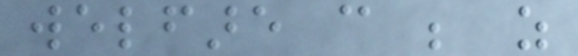welfare can be as
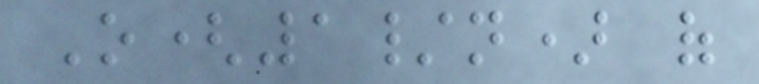O(1/n) of
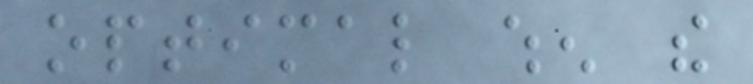optimal when the
